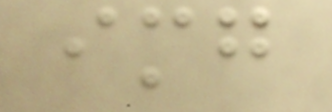img
